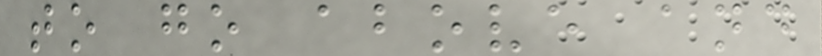to go above and
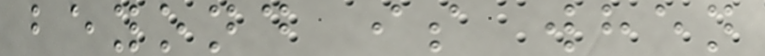beyond is when
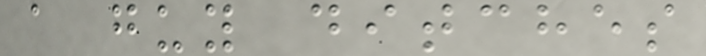a guy ditches
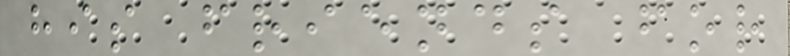his friends for
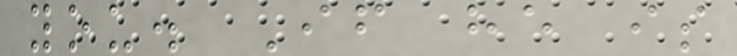you. If he is
